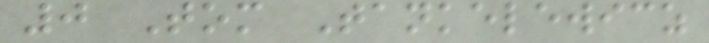0 Tom Tankelewicz
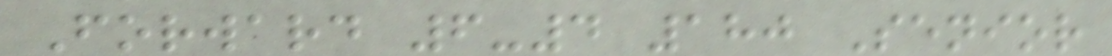Forward 6-4 180 Senior
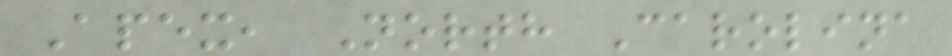Apex, North Carolina
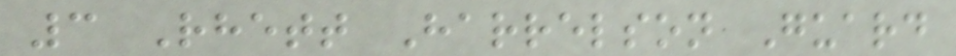3 Rhett Harrelson Guard
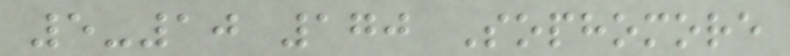5-10 170 Sophomore
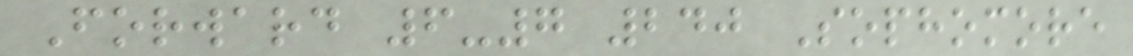Forward 6-7 240 Sophomore
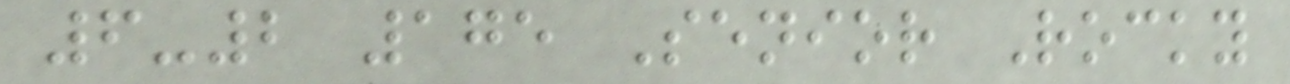6-2 175 Senior Rocky
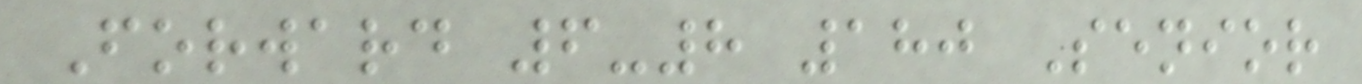Forward 6-8 180 Senior
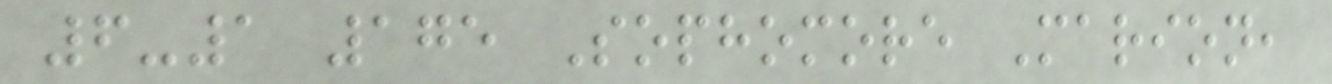6-1 175 Sophomore Marion,
